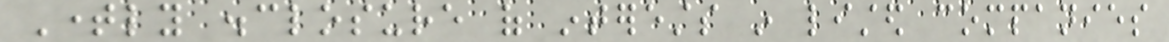Timely disclosure of interests in listed companies
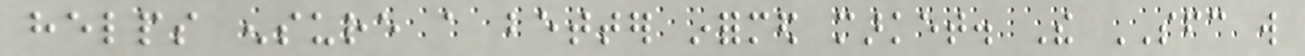helps ensure a better informed market. The SFC will
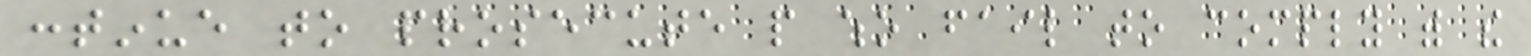continue to prosecute people who fail to comply with the
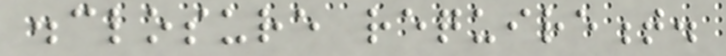disclosure requirement.
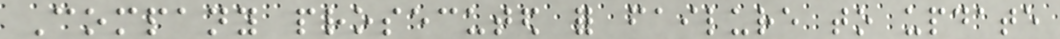Company prosecuted for failure to update
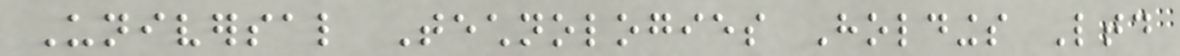Universal Technologies Holdings Ltd
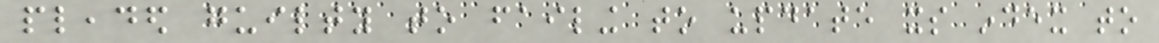pleaded guilty to failing to update its index to
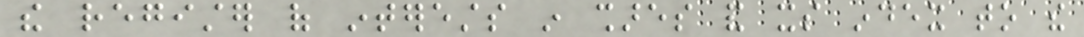the register of interests in shares and its index to the
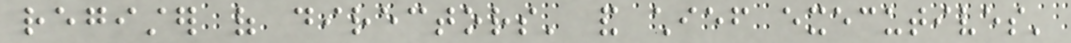register of directors' and chief executives'
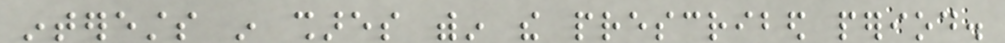interests in shares within the prescribed period.
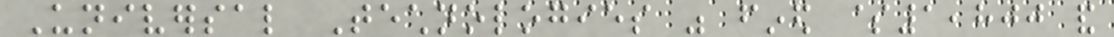Universal Technologies was fined $1,800 and
